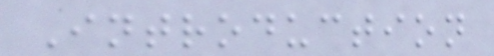Introduction
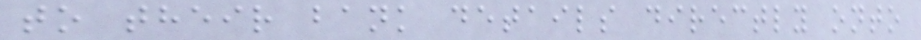to their bank details directly onto
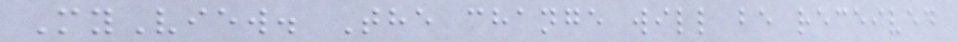MyView. The change will be received
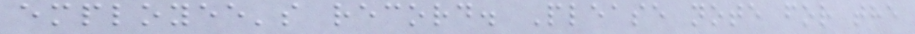employee's record. Please note for the
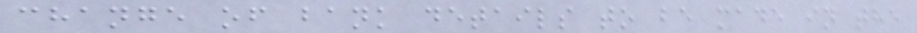change of bank details to be made in the
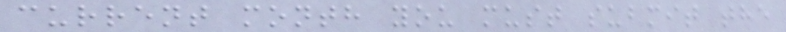current month you must submit the
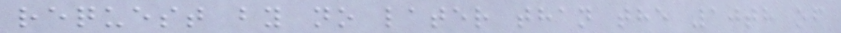request by no later than the 10th of
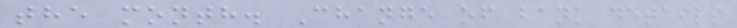the month. Change of bank details
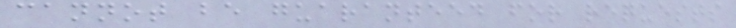cannot be guaranteed for requests
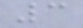3
